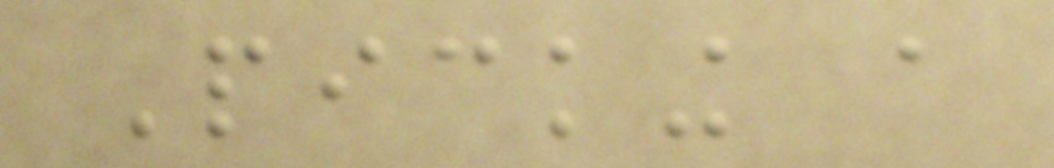Picking a
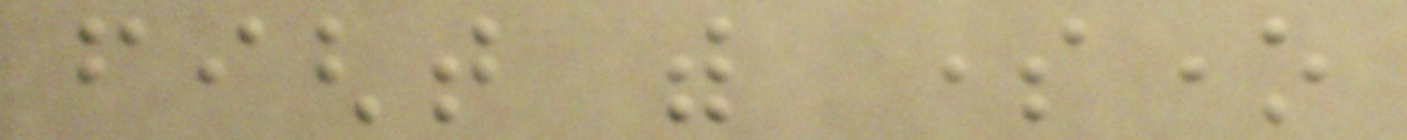fight with someone
